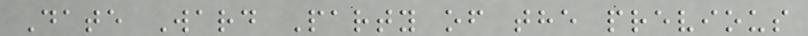Date Ward Party of the previous
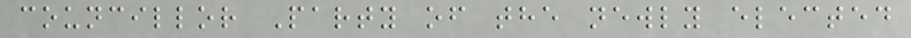councillor Party of the newly elected
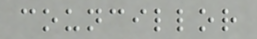councillor
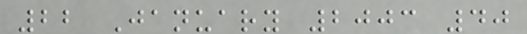22 January 2003 40
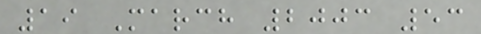19 March 2003 53
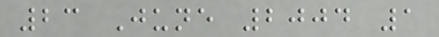23 June 2004 1
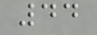44
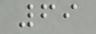69
